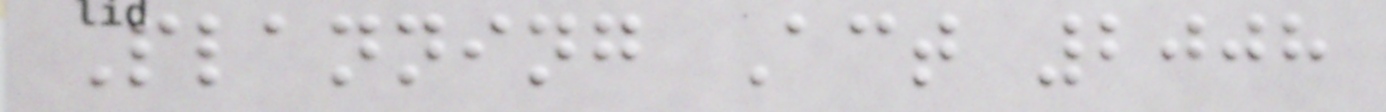Planning Act 2008
